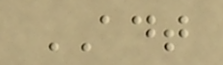ADT
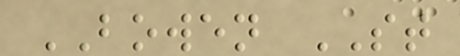BOWEN ST
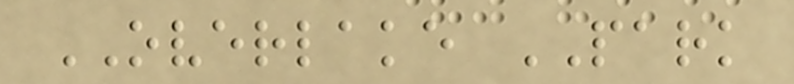OVERLAKE PARK
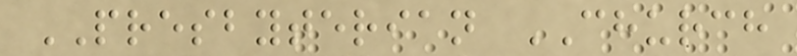PRESBYTERIAN CHURCH
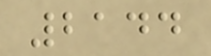2144
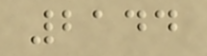2144
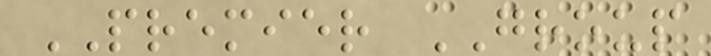PREMIER GROUP
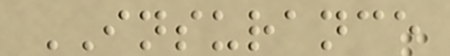INSURANCE
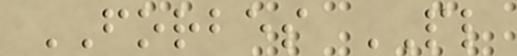FORBES PL
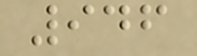946
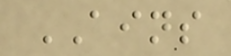AINS
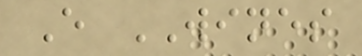E WINES
